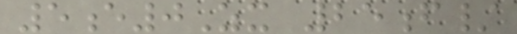5e0Zx 25f/
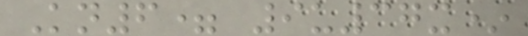Kn6= 9u37x*
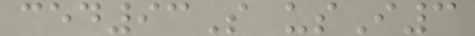ced93S usI3
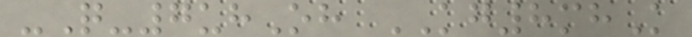-Q-7uhOh KG8mhK
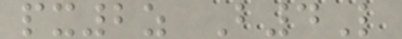px2z B4L
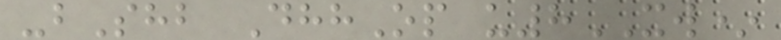-bShb DhhOp u8XW*
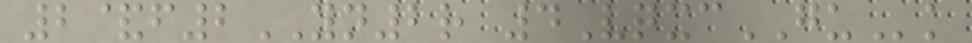2&f2YN2r 4VqxcGUk
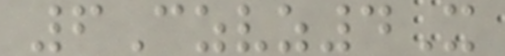6Czvz4X
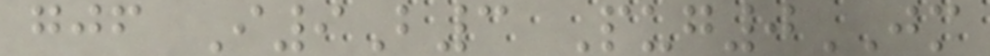gjf I9B3 Pug0JM
